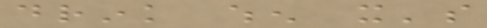drink when it's
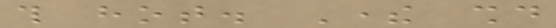this hot. There should
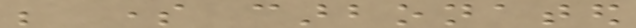be some carbonated
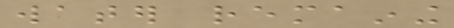water remaining
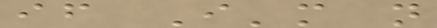if I'm not
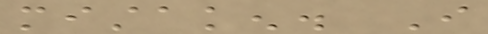mistaken. I
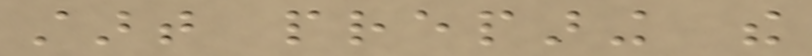start preparing the
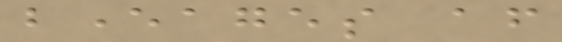beverages after
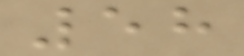58
